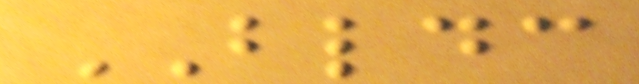BLDC
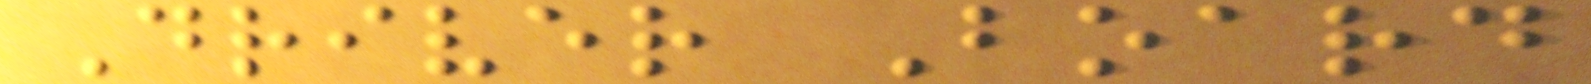Driver Board
